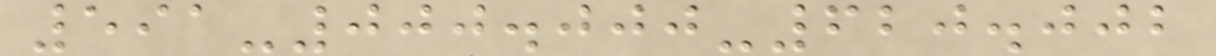591-000.000-620.002
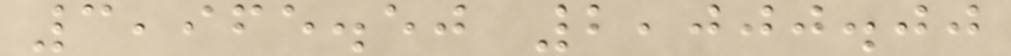3,965.50 2,000.00
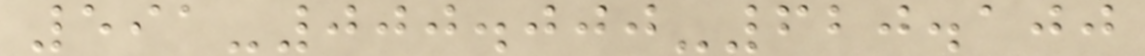591-000.000-620.100
